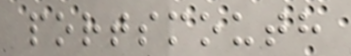portsmouth
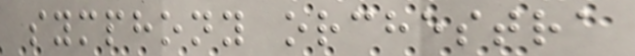symphony orchestra
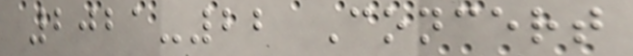2021-22 Concert
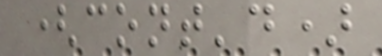(cont'd)
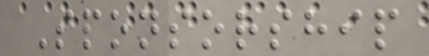Sponsorship
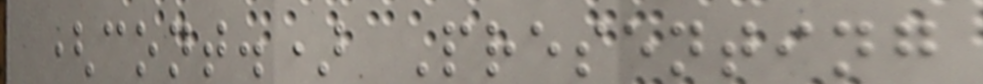(cont.) Presenting
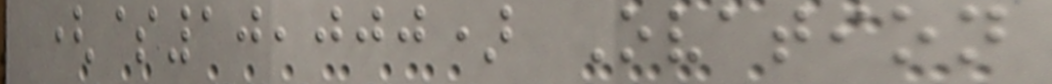($10,000) Ovation
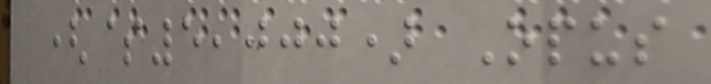($5,000) Opus
